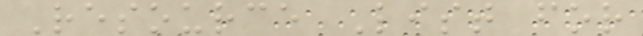Resource List for
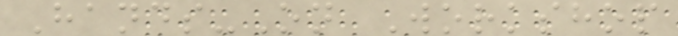Hands-On Workshop
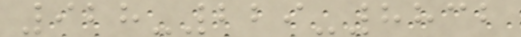928-229-8832
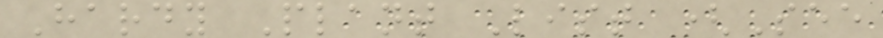Hardy Plant List (See
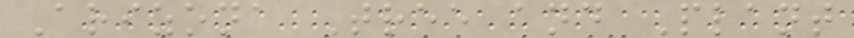Arizona Tree and Plant
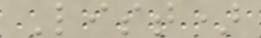List)
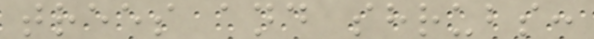trees and shrubs:
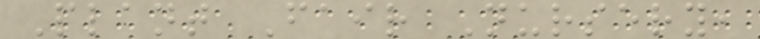Plant Fair Nursery,
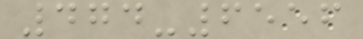474-6556
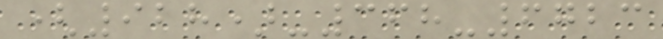(928)-368-6723
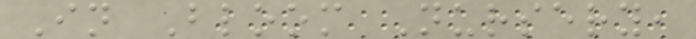In Bloom Nursery,
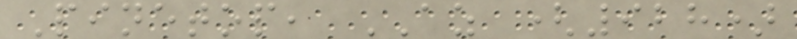Pinetop, AZ (928)
